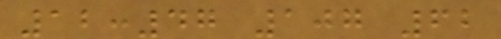12:47 107 62
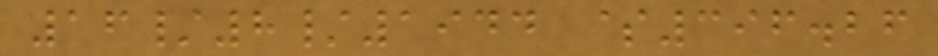16/8/1944 $396.26
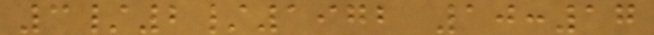3/2/1972 10:17
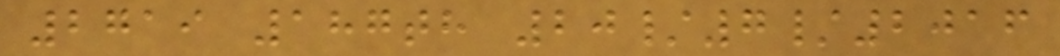2719 187th 20/7/2016
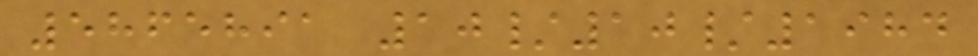5865891 10/10/1984
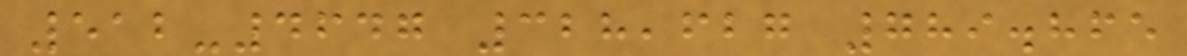512-4647 328,627 789.865
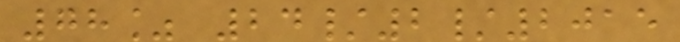78% 24/2/2015
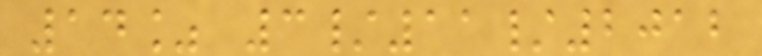14% 3/11/2012
